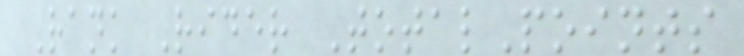Rank Rider TotalPoints
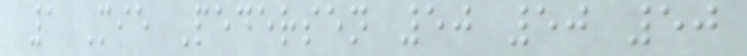1 Mie Pedersen 50 50 50
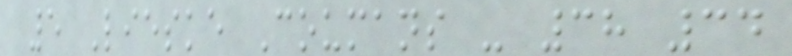5 Lieske Coumans - 38 34
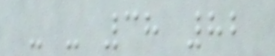- - 38 82
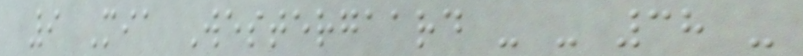9 Mia Westergaard - - 38 -
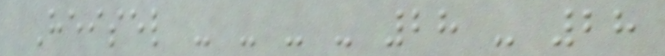Heisel - - - - 28 - 28
